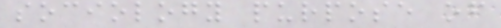sociology purpose of
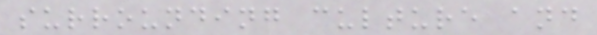surrounding culture and
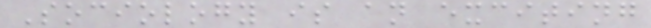Sociology is an exciting
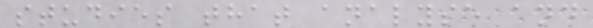studies that analyse and
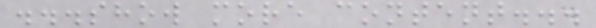...show more content...
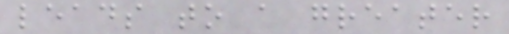leads to a greater
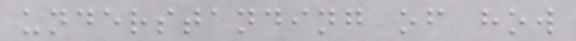understanding of how
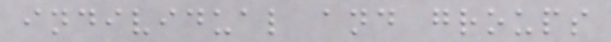individual and groups
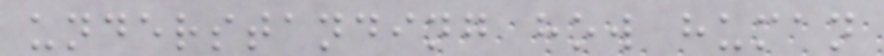understanding how human
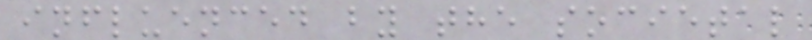influenced by the societal
